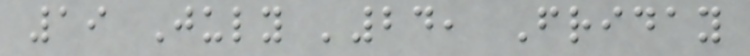19 July '24, Friday
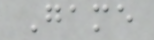Game
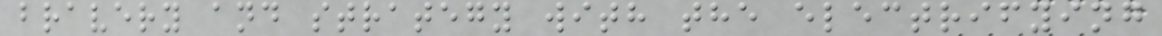bravery and strategy with the electrifying
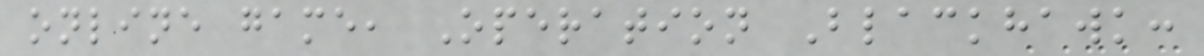online game, Operation Blackhawk:
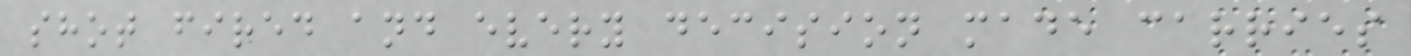shot fired and every decision made carries
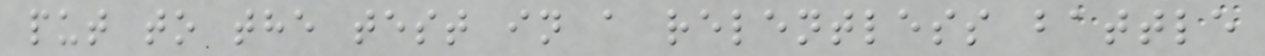put to the test in a relentless battle
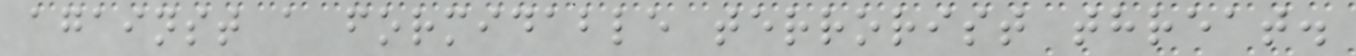against a formidable terrorist threat.
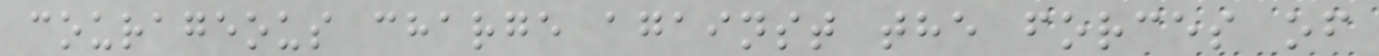courageous charge against the forces of
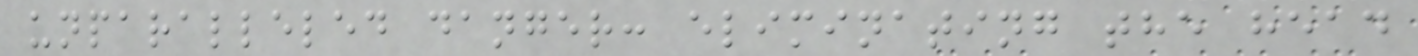unparalleled danger: eliminating the head
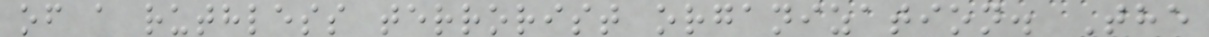of a ruthless terrorist organization. The
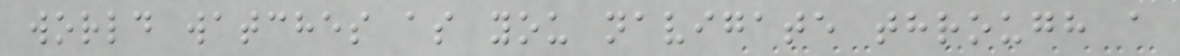world watches as you navigate through a
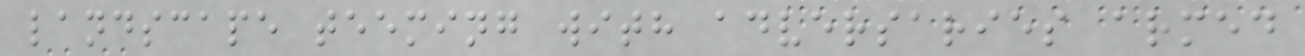landscape teeming with adversaries armed
